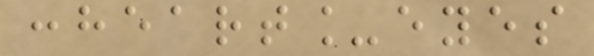:heart_eyes
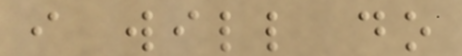i will do
